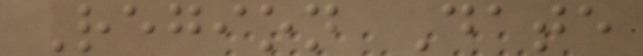Region Date
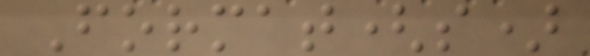Format(s)
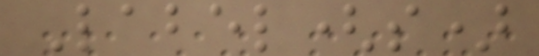Label(s)
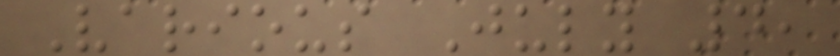Various July 4,
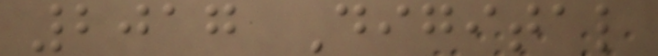2017 Digital
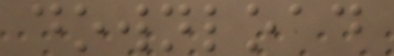download
